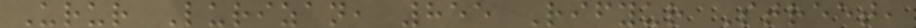Urur Lurizan, 855 Rifyur Street,
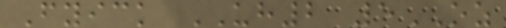Fyick UH2 5OZ
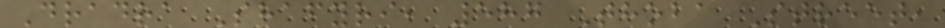Dradra Shafyri, 587 Thoba Street,
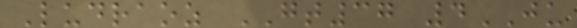Ludraoz GT37 4JU
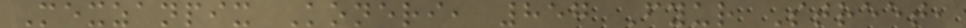Mexzanpix Koneri, 857 Fyur Street,
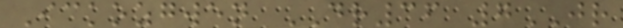Ickozgwen DR36 7JR
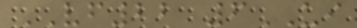VF22 6UI
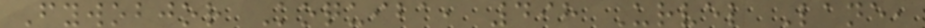Fywobjor Koquiba, 498 Urvel Lane,
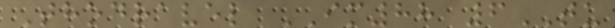Thodravel IM88 6TU
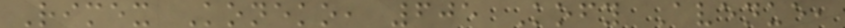Rimex Koneko, 605 Kofy Avenue,
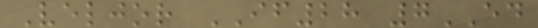Veljor IF28 7ED
